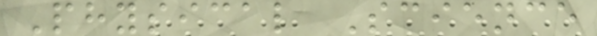Physical Science
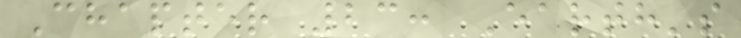Chapter 23: Earth's
